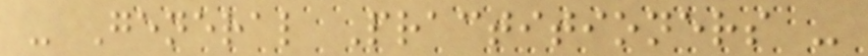- General Practitioners -
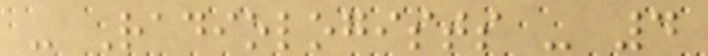- Radiologists - 4
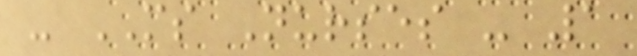- MS Nurses - 1
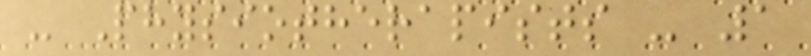- Physiotherapists - 1
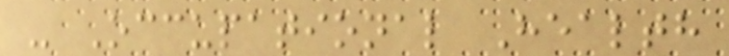- Occupational Health
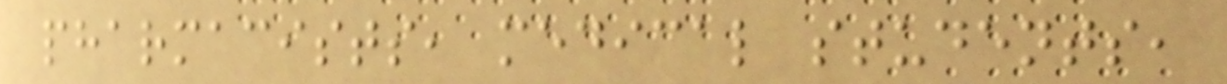pharmacists, medical students,
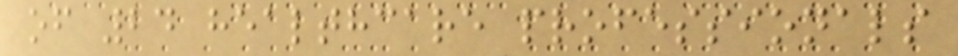of 24 healthcare professionals
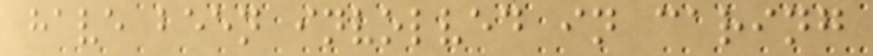have been involved in caring
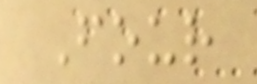Four
